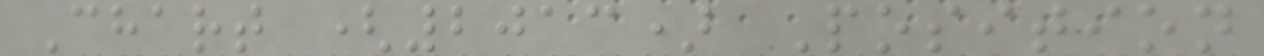Chart (2013) Position
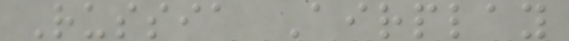Russia Airplay
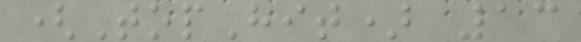(TopHit) 13
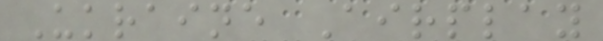Ukraine Airplay
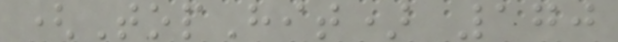(TopHit) 170
